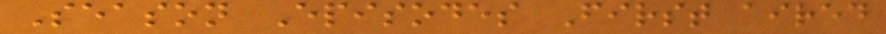Season Episodes First aired
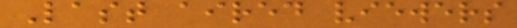Last aired viewers
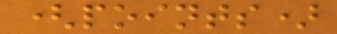(points)
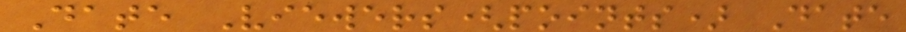Date Viewers(points) Date
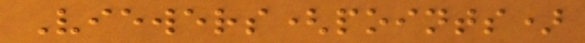Viewers(points)
